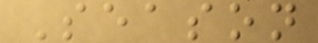Season
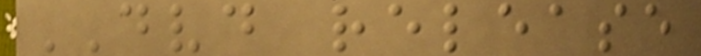DVD release
